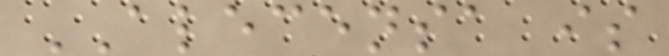ALECENSA is
